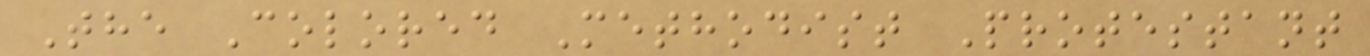The Colored Methodist Protestant
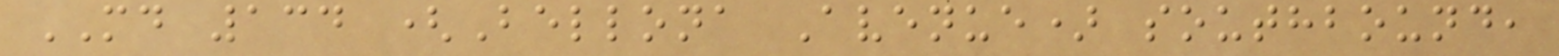MD 134 (Bellona Avenue) southbound,
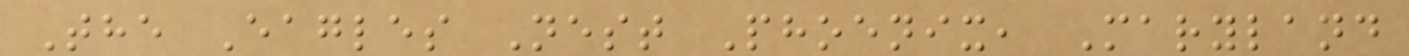The Eagles Nest Phoenix, Maryland
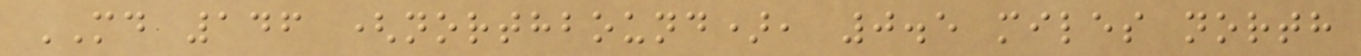MD 146 (northbound), 0.5 miles north
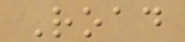Road
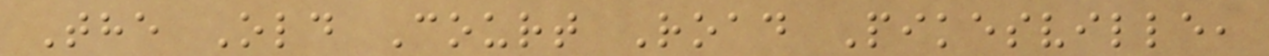The Old Court Road Pikesville,
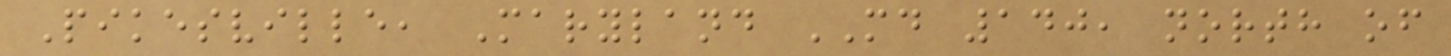Pikesville, Maryland MD 140, north of
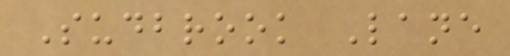Sudbrook Lane
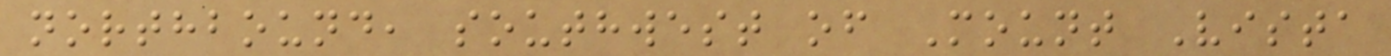northbound, southwest of Mount Vista
